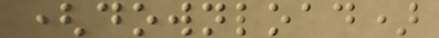(download)
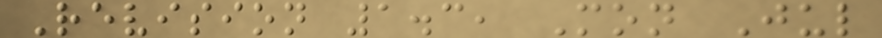Revision 1.3, Mon Jul
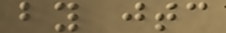by jtc
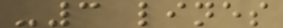-3 lines
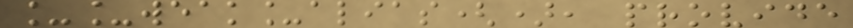__weak_alias(), provide
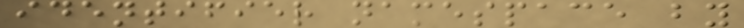identifier namespace by
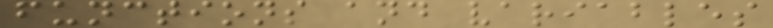functions and variables
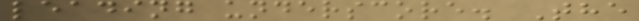leading underscore. The
